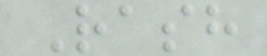Rash
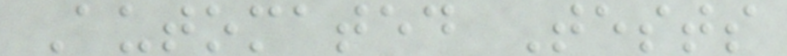Automated Tests
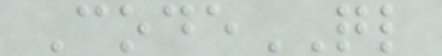CodeQL
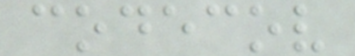codecov
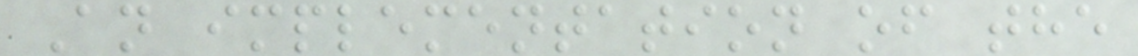An implementation of the
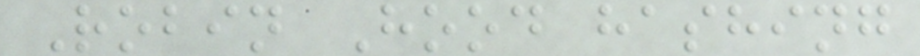Robin Hood hashing
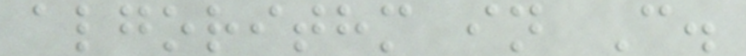algorithm in C.
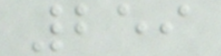259
